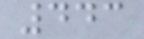443
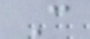C
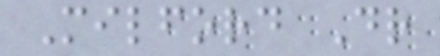Milford Dr
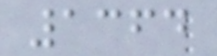1364
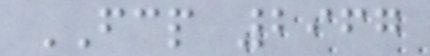FCP 2967
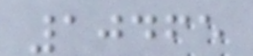10465
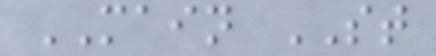MAIN ST
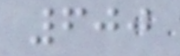600
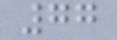77
